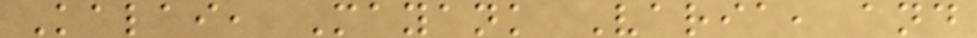Kalai, Mayank Varia, and
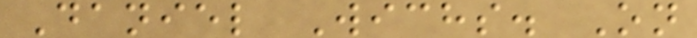Daniel Wichs. On
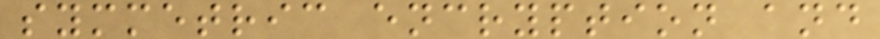symmetric encryption and
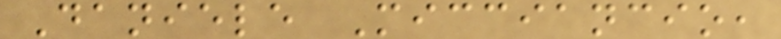Daniele Micciancio,
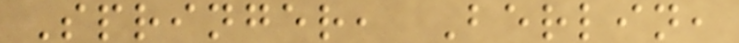Springer, Berlin,
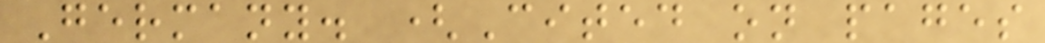Germany. (Cited on pages
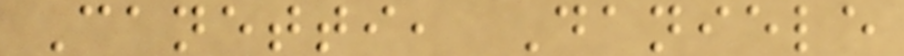Canetti, Daniele
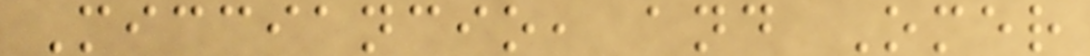Micciancio, and Omer
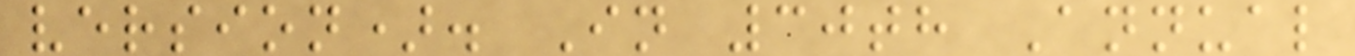version). In 30th Annual
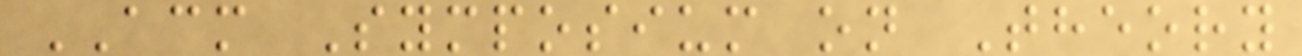ACM Symposium on Theory
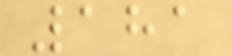181
